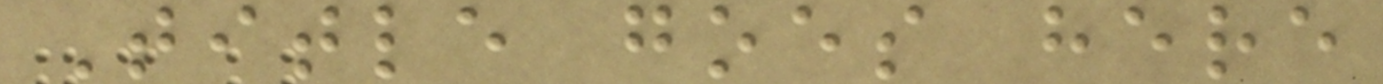Title goes here
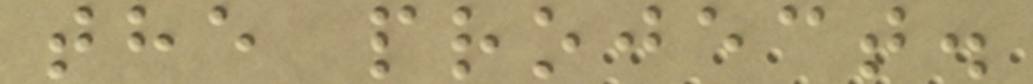the project.
